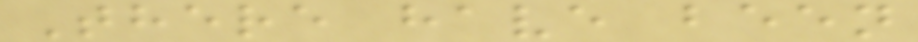There have been
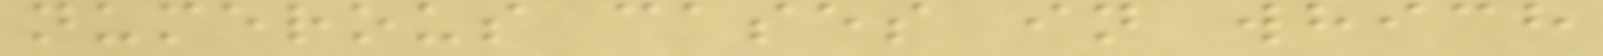numerous cases in which
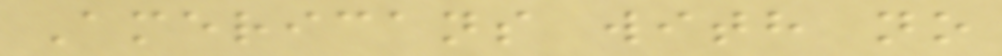Americans with no
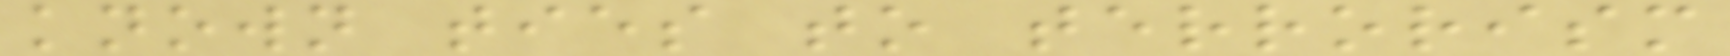known ties to terrorism
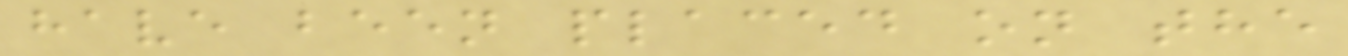have been placed on the
